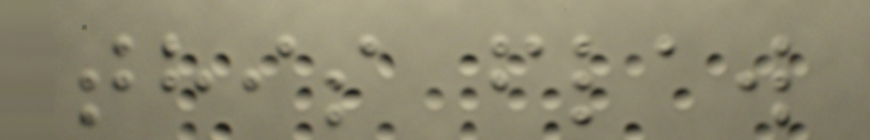this flaw
